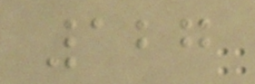127
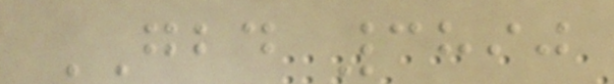GBD 3890
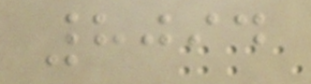8094
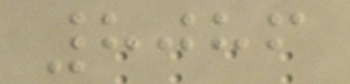8086
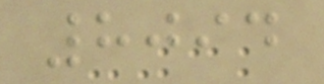8094
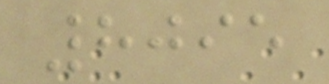8095
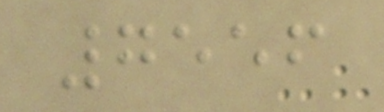7556
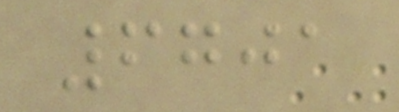6701
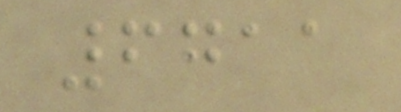6711
